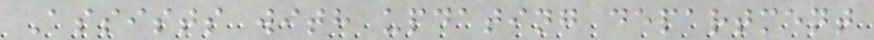Assists with updating department
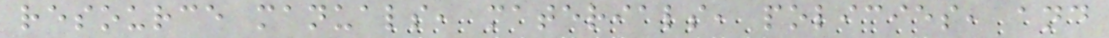resource manuals, materials, policies, and
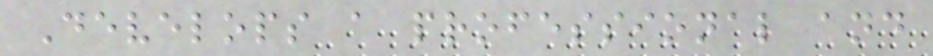Develops a professional and
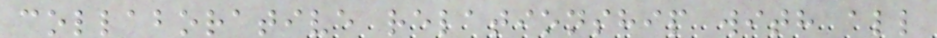collaborative relationship with all
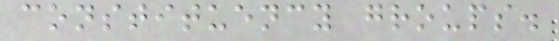constituency groups.
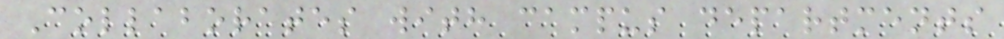Collaborates with campus departments
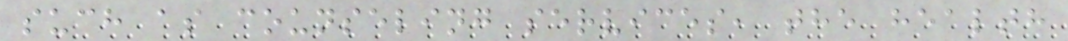such as counseling services, the health
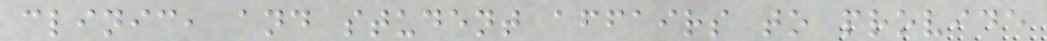clinic, and student affairs to provide
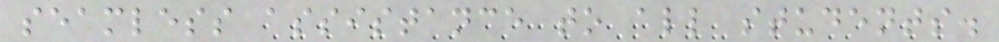seamless assistance to all students.
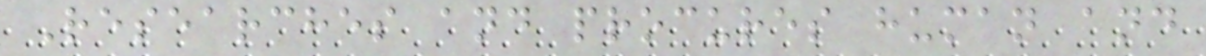Researches and procures human and
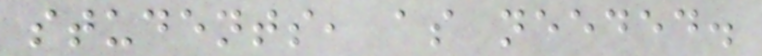students, as needed.
